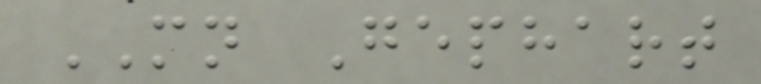MN Gephart
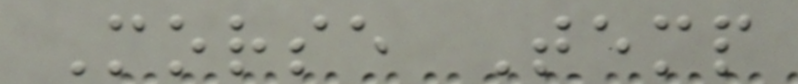Morse Temp
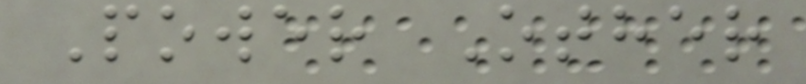Power Other
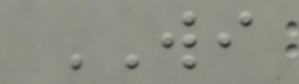WI
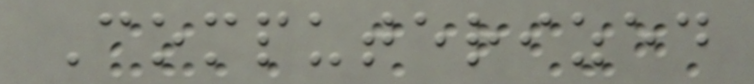Computerized
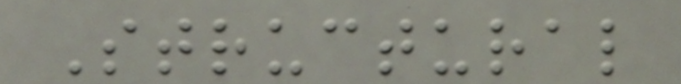Structural
